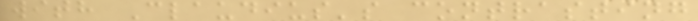with Claudius's contrasting
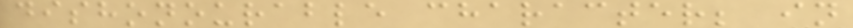dishonourable character; in
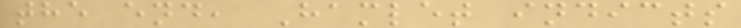the end, Hamlet indicts
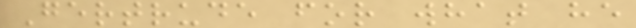Gertrude for what he
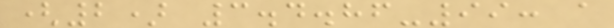(2) 3.4.86-99: a
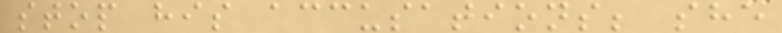stop his accusations; she
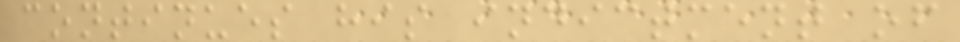continues his indictment of
